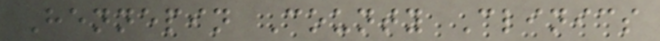Hennepin County Clinics
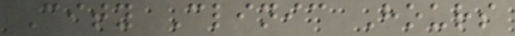City Clinic Hours
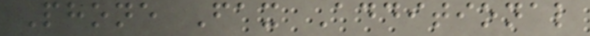Phone Fax Additional
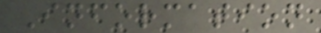Information
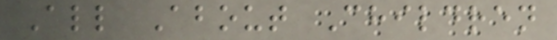All About Children
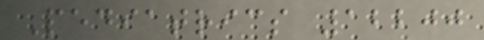Pediatrics 12200
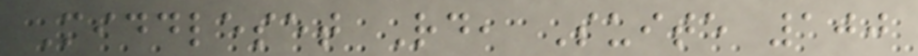Middleset Rd, Suite 100
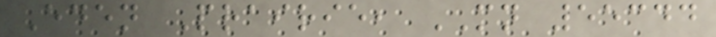Eden Prairie, MN 55344
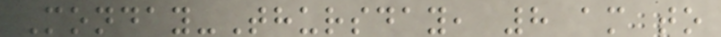Monday-Thursday, 8 am to
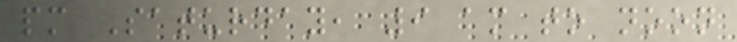pm Saturday, 9 am to noon
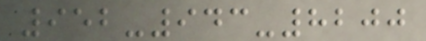952-943-8200
